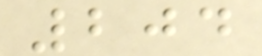204
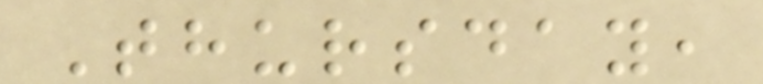Thursday,
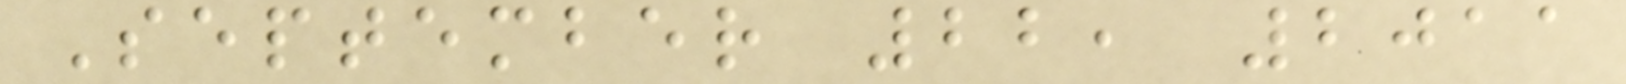September 22, 2011
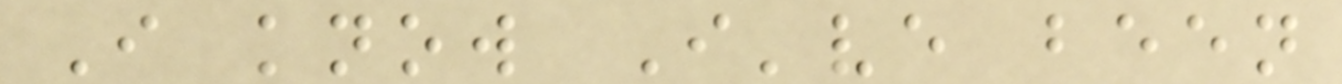I know I've been
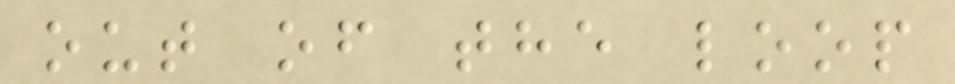out of the loop
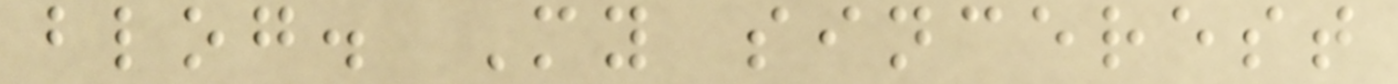blog. My sincerest
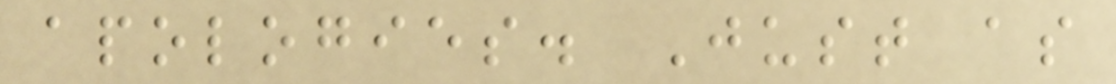apologies. Just as
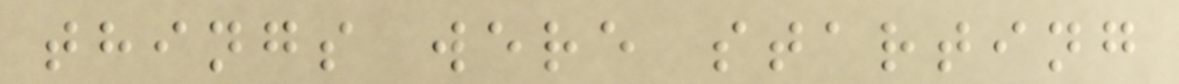things were starting
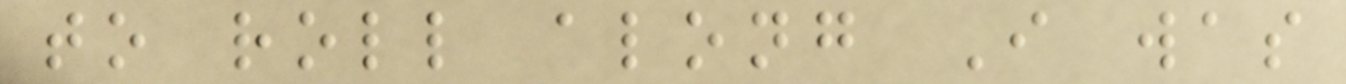to roll along I was
